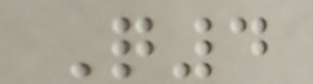Q4
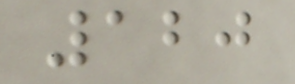120
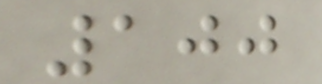100
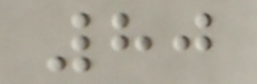80
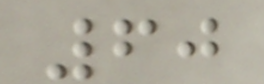60
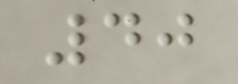40
